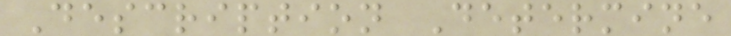Description Determine
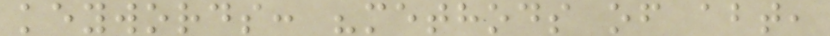keywords: "methods of abt,
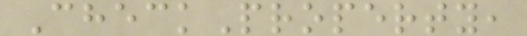CheckProperty,
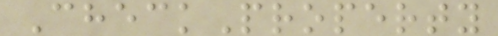CheckProperty
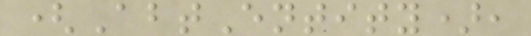(AbtEntity),
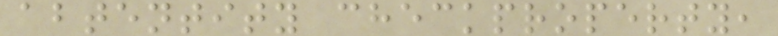abtentity checkproperty,
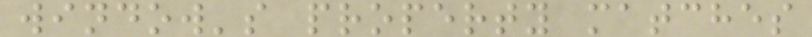window's property matches
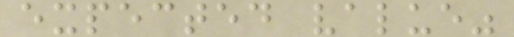expected value"
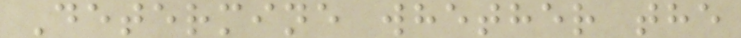Determine whether the
